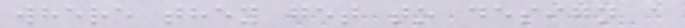where they get to design a
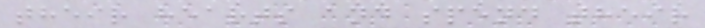their hearts and spend their
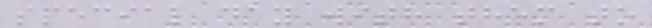special day with them to
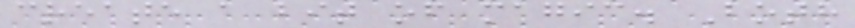create a bit of magic. Both
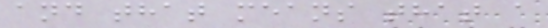and that means that a
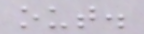out.
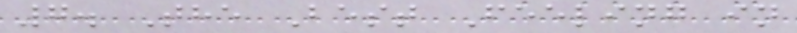7. The Best Feeling in
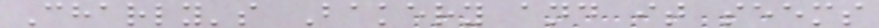Charly's Bakery and it seems
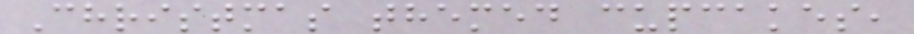Christmas themed cupcakes,
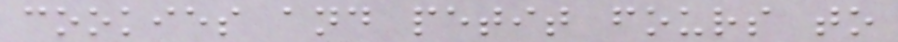cookies and petit fours to
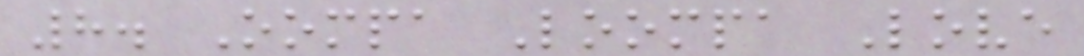8. Oompa Loompa Love
